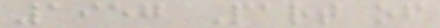1957 Part of
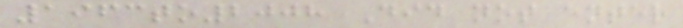1963to2008 Did not enter
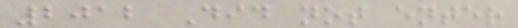2012 Did not enter
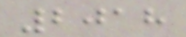2018
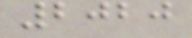2020
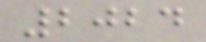2024
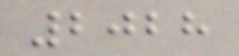2028
